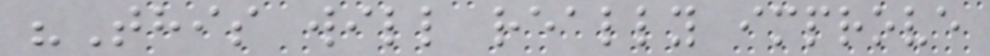"This will really improve
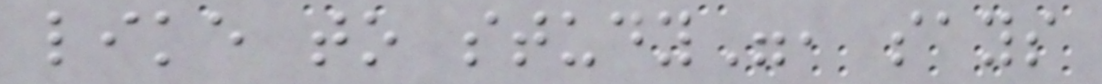like to study", says
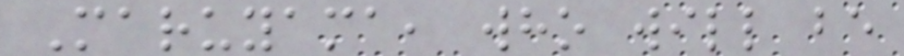Maruyama, who will be
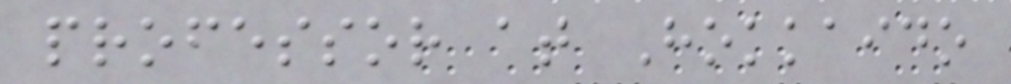professor at Hokkaido
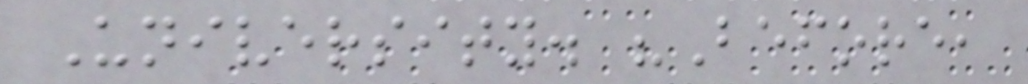University. "Before,
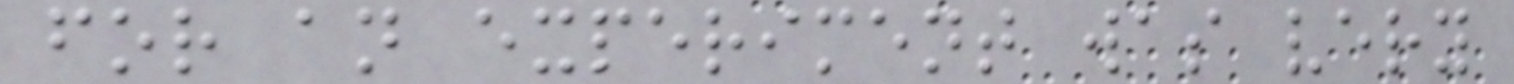for an experiment was very
